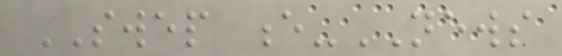SWEP e-NEWS
